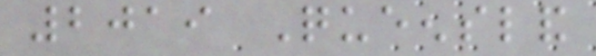2019 Queensland
